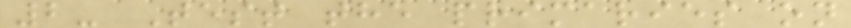2- Test the primaries on
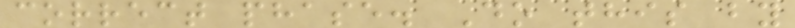correct phase. Do this by
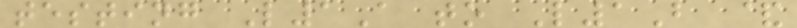testing L1A to L1B &
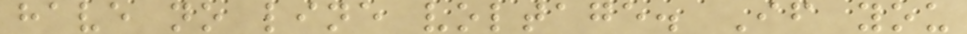have no line voltage. If you
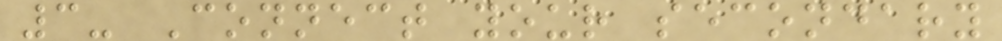3- Connect your secondary
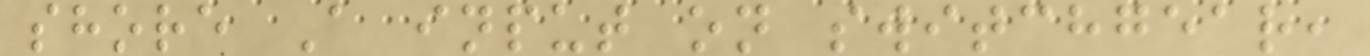shore A input on switchgear,
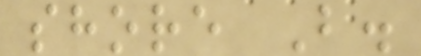shore B.
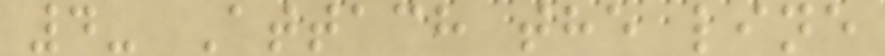4- Attach the line
